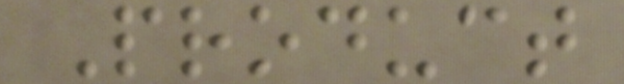Product
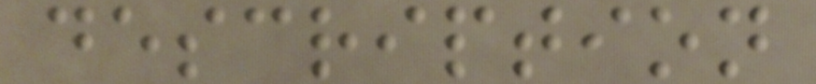description
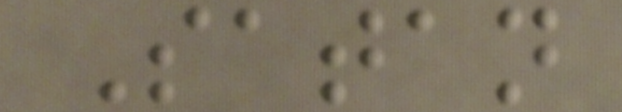Satan
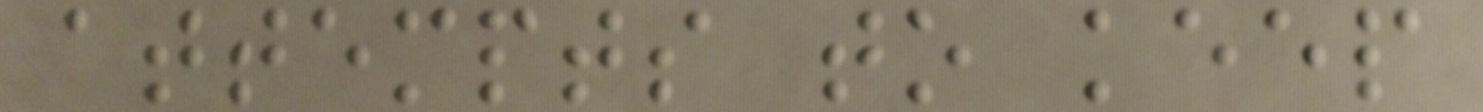attempts to keep
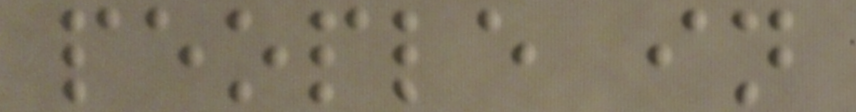people in
